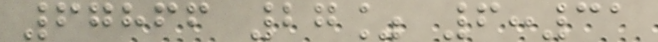67866 27% 6:31
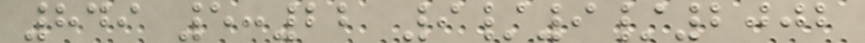849 5:22 9/9/2002
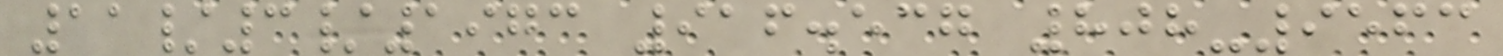11/3/1973 916.537 808-9563
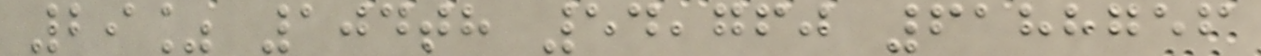29% 104th 54,760 6188756
